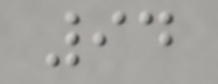94
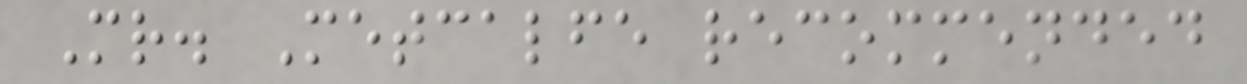Mr. Metcalfe recommended
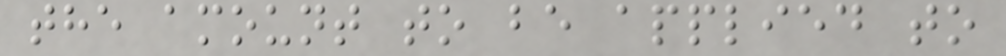the amount to be applied to
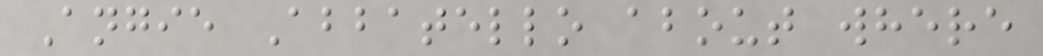Angie Abbatello about where
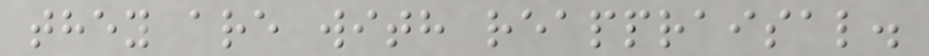they are with reappraisal.
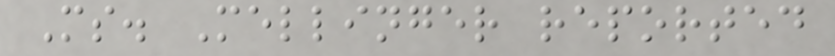Ms. Mellinger reported
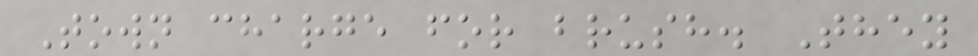Town charge for brush. They
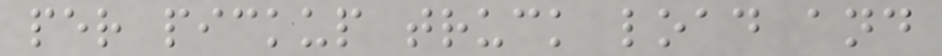per pickup truck load and
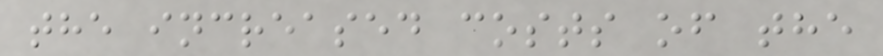the increased costs of the
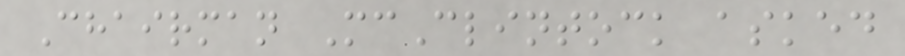Chairman McClintock asked
